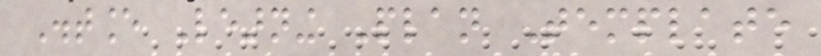Distance Learning Plan Template
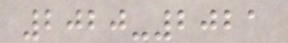2020-2021
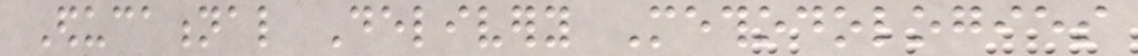Educational Delivery Methodologies
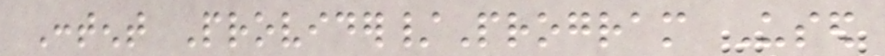Content Provider/Program Used
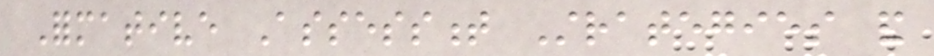Formative Assessment Strategies and
